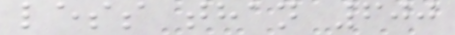less than 600
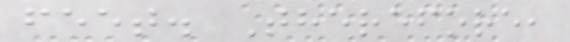feet. Therefore,
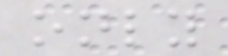only
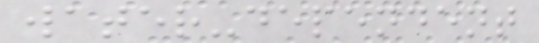water-dependent
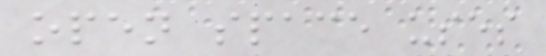open space uses
